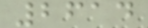2614
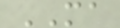MA
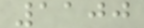1100
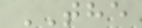THE
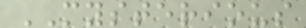MYSTERIOUS
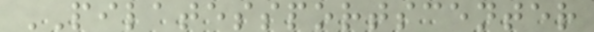PILATESSPORTSCENTER
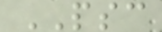PSC
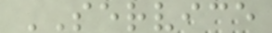SERVICE
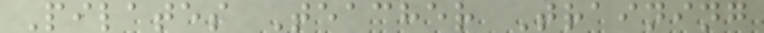Pilates Teacher Training
